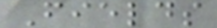Fields
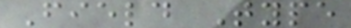Field Type
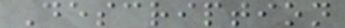Description
